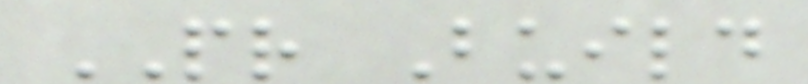PR Build
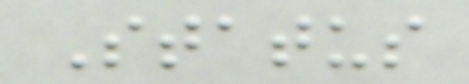Status
